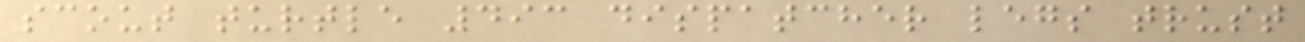scout turtle 493 dispatcher legs trust
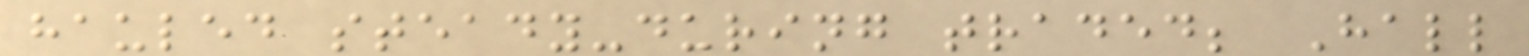hauled steady-during traded; Hall
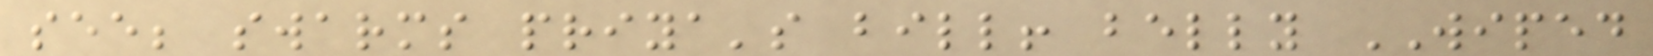see; swarms priya's bill! belly WIPED
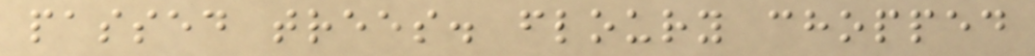passed trees. floury chopped
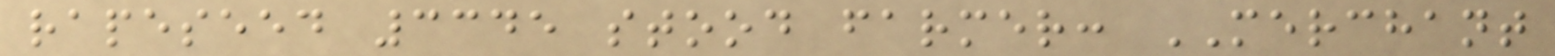rapeseed 3345 stood farmer: MERCHANT
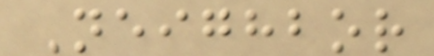Neighbor
